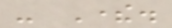- There.
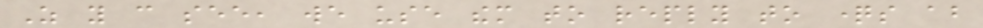As you can see, we use them to reply to questions about
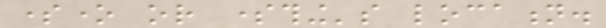someone or something's location.
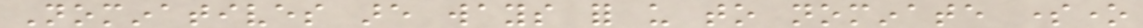Nominatives are ways for us to nominate someone
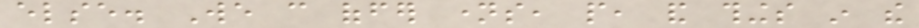else. We can offer names, people, and things in the
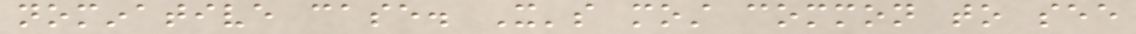nominative case. It's most common to see
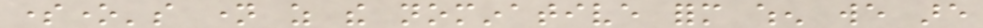someone's name as the nominative form when we are
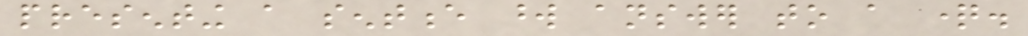presenting a sentence word answer to a question.
